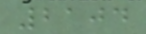2104
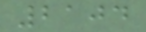2104
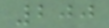200
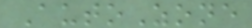AutoZone
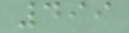499
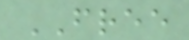FREE
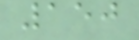150
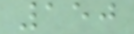150
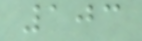103
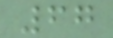67
